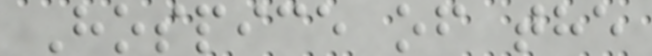Hospice of the
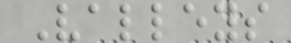Valleys
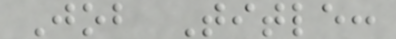Job Title:
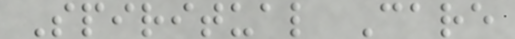Spiritual Care
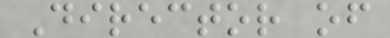Director of
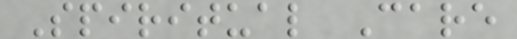Spiritual Care
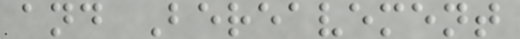and Bereavement
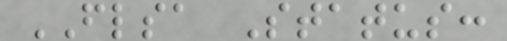FLSA Status:
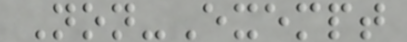Non-Exempt
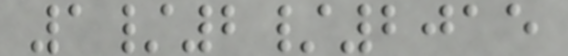1/2/2015
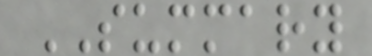SUMMARY
